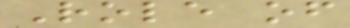Role of
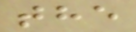the
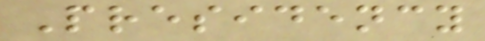Presidency
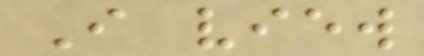I view
